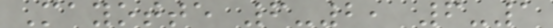Mayotte 6-2, 6-1
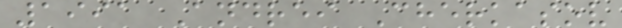1991 Andrei Cherkasov
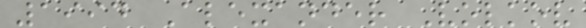1994 Alexander Volkov
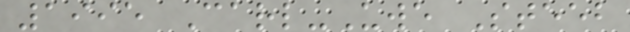1995 Carl-Uwe Steeb
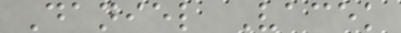Daniel Vacek
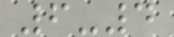6-4
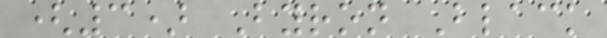(3) Byron Black
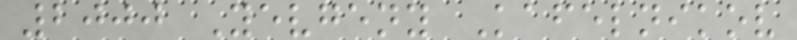2000 Yevgeny Kafelnikov
